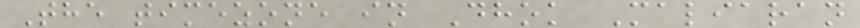The timezone in Dhok Maliaran
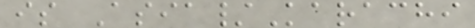is Asia/Karachi
